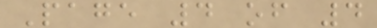Page 4 of 4
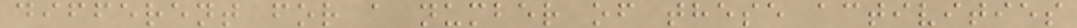different for a number of these activities
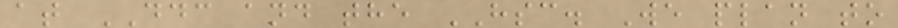at DDC and the HSC. We plan to
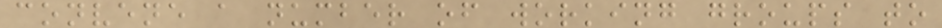convene a number of working groups to
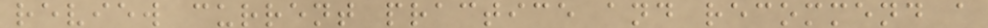review current practice and recommend a
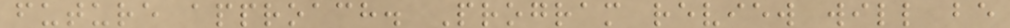future approach. Program review will be
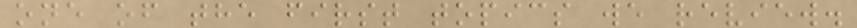one of the first topics we review.
